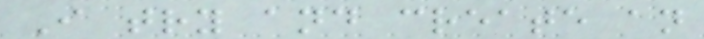I try and create an
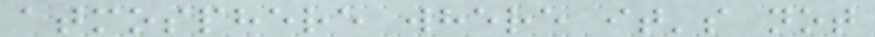atmosphere where it's not
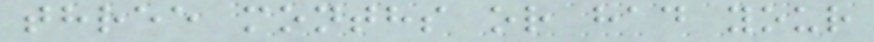three months or had your
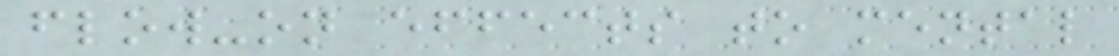flow-on effects to mental
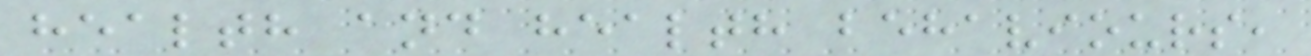health and health behaviours,
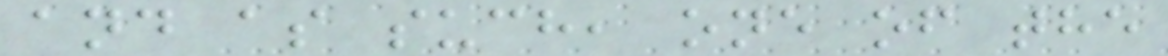and as such, one of the
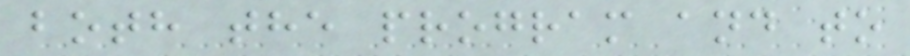both the program and to
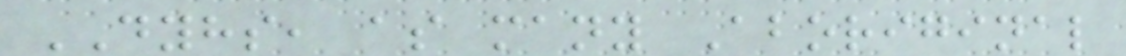DYHS, as many Aboriginal
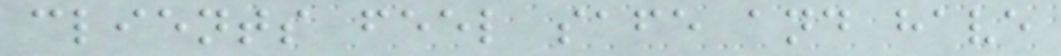clients feel safe and have
